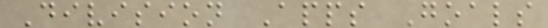Division Apps Goals
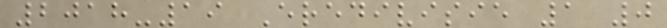2018-19 Eredivisie 1 0
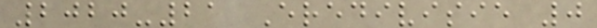2020-21 Eredivisie 0
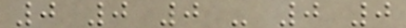0 0 0 - 0 0
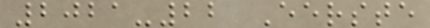2021-22 Eerste
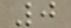0
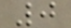0
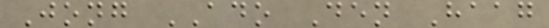Jong ADO Den Haag
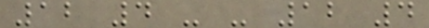12 4 - - 12 4
